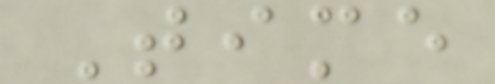Time
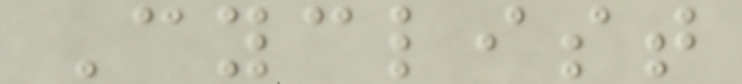Cyclist
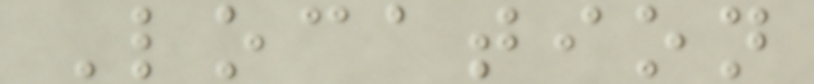Location
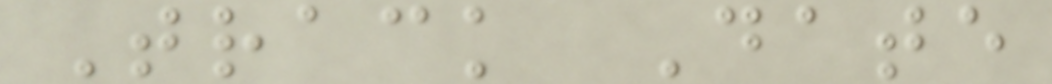Track Date
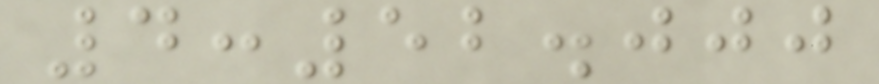4:52.000
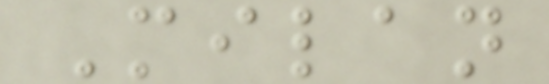Milan
